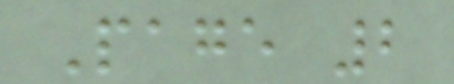Page 2
